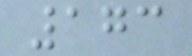173
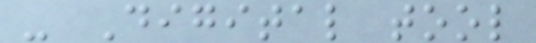- Digital tool
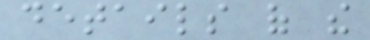details of the
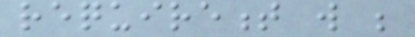requirement will be
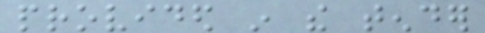provided in the tender
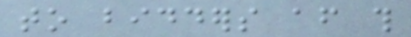to bidders after this
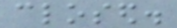closed.
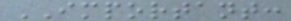IMPORTANT:
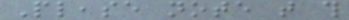Please note that this
